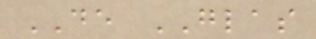DE GLAS
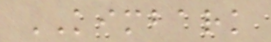KIMBARK
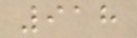918
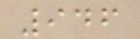946
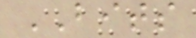BITS
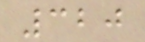320
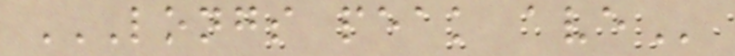LONGS PEAK AVE
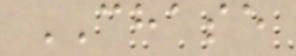CHASE
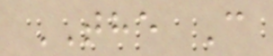THE C
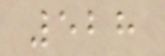528
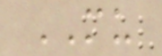MU
